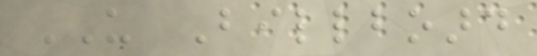US Billboard
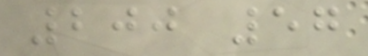200 57
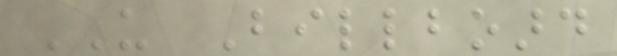US Billboard
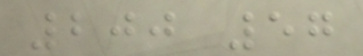200 57
